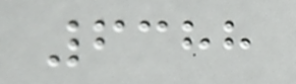6388
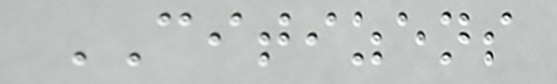CITIZENS
